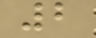2
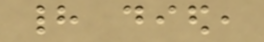had died,
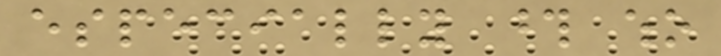especially those who
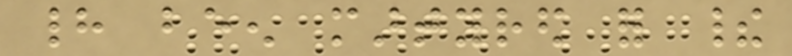had been martyred for their
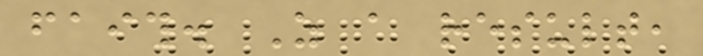faith. As a result,
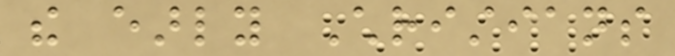the early Christians
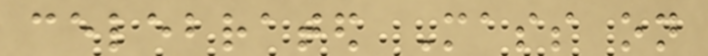celebrated Mass on
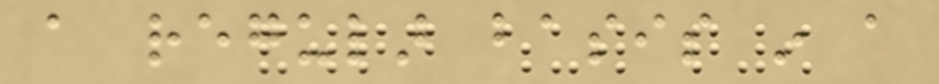a regular basis in a
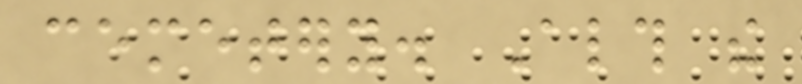cemetery. Although the
